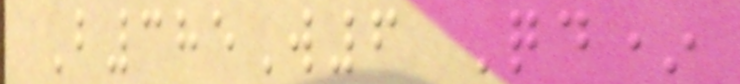B385W6 Qd*
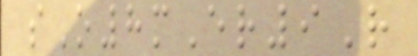sO8mEr9R
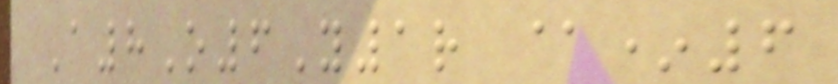A8O6Y1r @*6
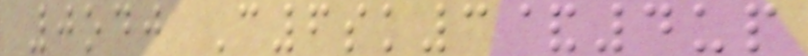0odj C6sk3&4up
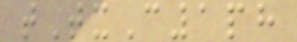tTxC1ph
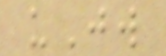uJw
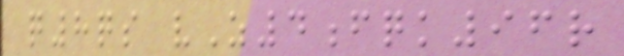q8qs vZ4fqk96r
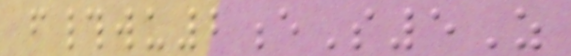f#wu2eS5Z
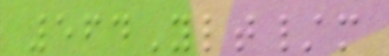564Ylt/m
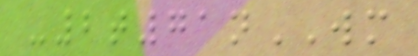-2t71nWM
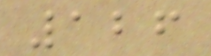126
